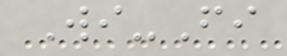Wi-Fi
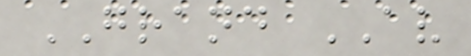GRAND AV
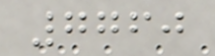7760
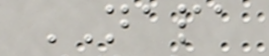NAPA
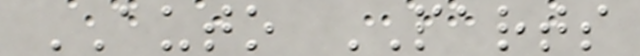AUTO PARTS
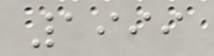1999
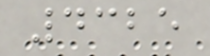4325
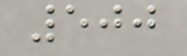500
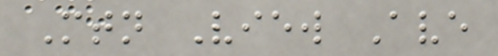Mtn View Ave
